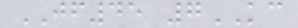JF45 7KC
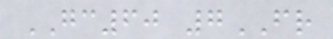GC60 7FR
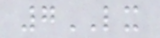7LX
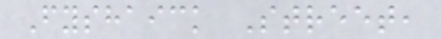Fyshaick Street,
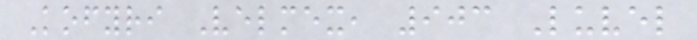Kofyri Velmex, 903 Luvel
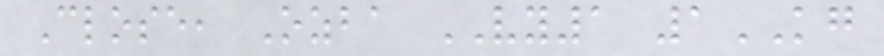Close, Ozba VY1 1KG
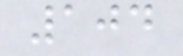104
